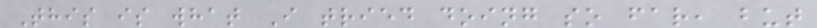This is what I tried doing so far, but
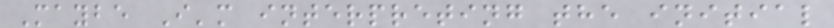Maybe I'm interpreting the initial
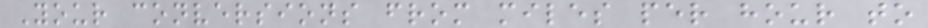Your conversions from miles per hour to
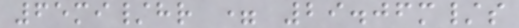65mi/hr = 29.06m/s
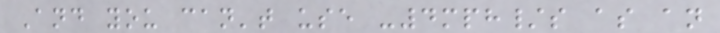And you can't use -4mph/s as an
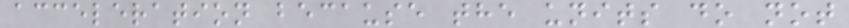acceleration because the units do not
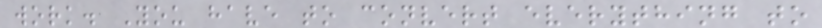work. You have to convert everything to
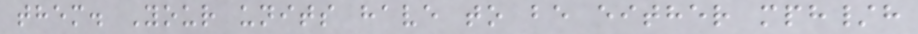them. Your units have to be either mph/h
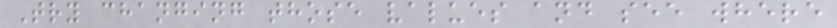Try changing those values and see where
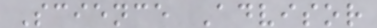Science Advisor
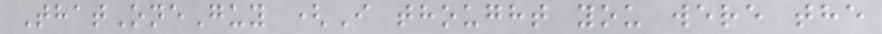ThatOneGuy (I thought you were the
